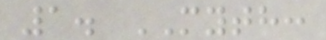1. MYTH:
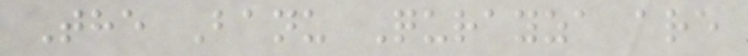The Banu Qurayza are
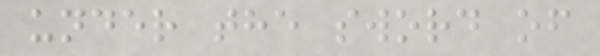under the sword of
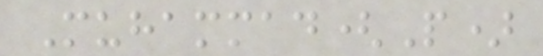Muhammad(P)
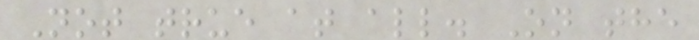Not true at all. On the
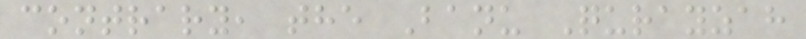contrary, the Banu Qurayzah
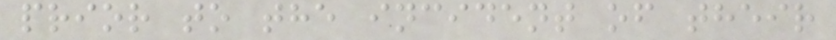prior to the incident of their
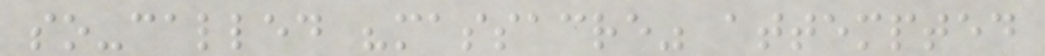so-called "massacre" attempted
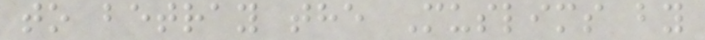to betray the Muslims by
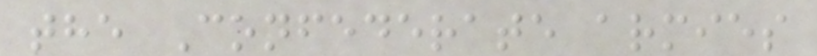the Confederate armies
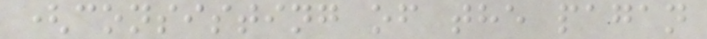(consisting of the pagan
